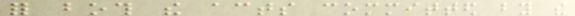for both the acts committed by the
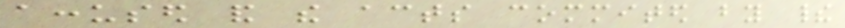accused and the acts commited by their
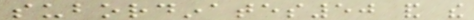subordinates50 and the
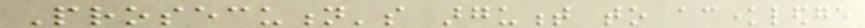Prosecution's argument to acknowledge
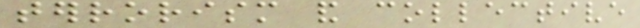terrorism and collective
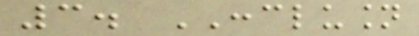3. CONCLUSION
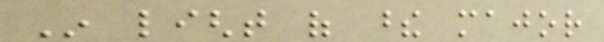In light of these major
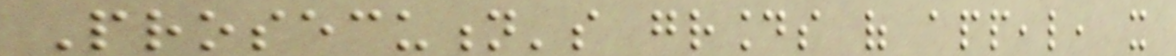Prosecution's grounds of appeal, it
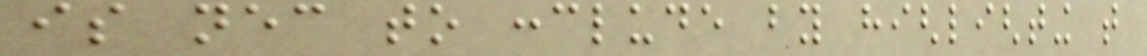is necessary to conclude by highlighting that
